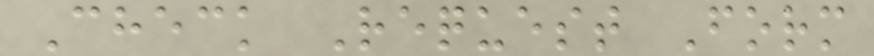Check Request Form
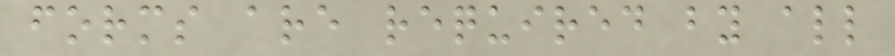forms are required by all
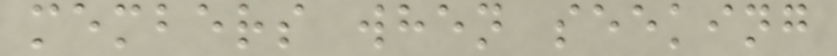members when seeking
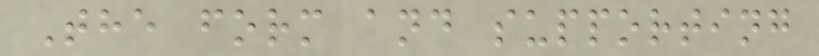The form and supporting
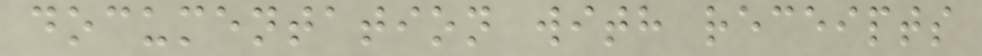documentation with receipts
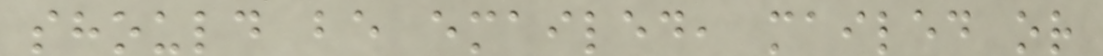should be emailed, mailed or
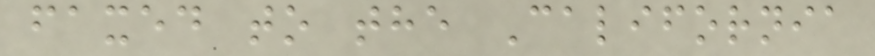faxed to the California
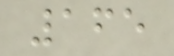165
